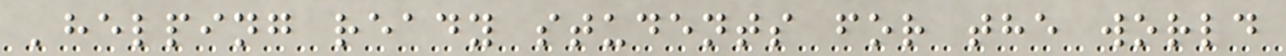'helping ready students for the world
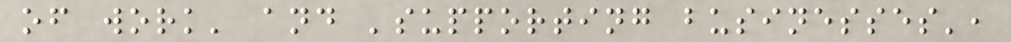of work' and 'supporting businesses',
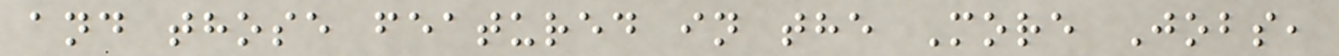and those featured in the More Jobs,
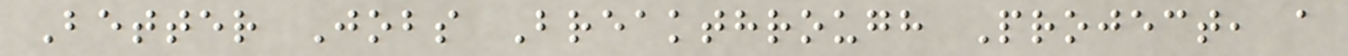Better Jobs Breakthrough Project, a
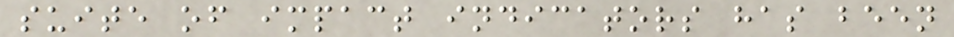suite of impact indicators has been
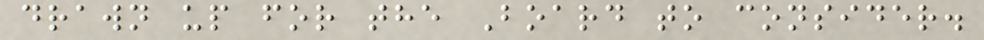drawn up for the Board to consider.
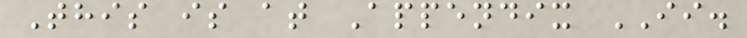This is at Appendix II.
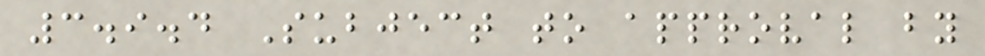3.9.4 Subject to approval by
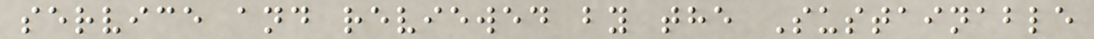service and reviewed by the Sustainable
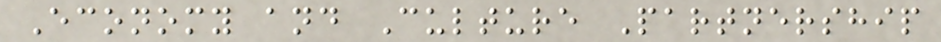Economy and Culture Partnership
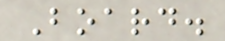Board.
